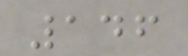146
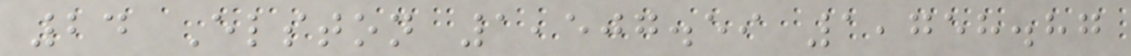24 Elston 1,507.59 1,758.87
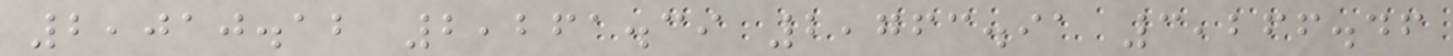2,010.12 2,261.39 2,763.91 3,266.46
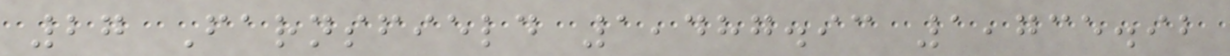27 Farnsfield 1,487.93 1,735.92
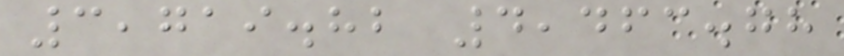3,719.82 4,463.78
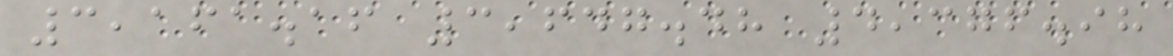3,161.16 3,647.48 4,376.98
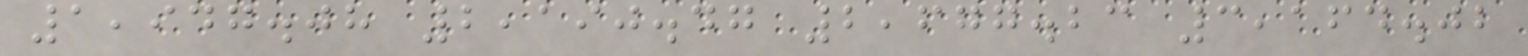1,947.08 2,190.47 2,677.23 3,164.02
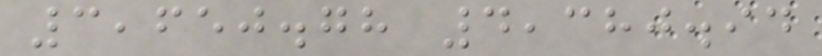3,650.78 4,380.94
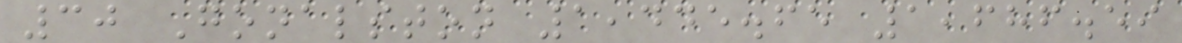30 Gonalston 1,445.65 1,686.59
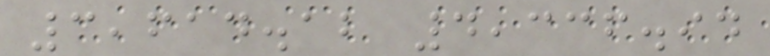3,614.12 4,336.94
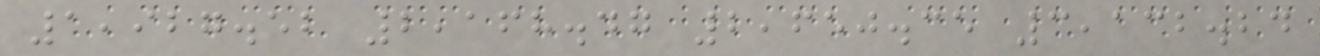1,927.52 2,168.47 2,650.35 3,132.24
